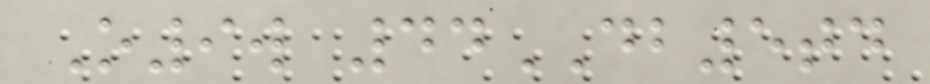O9w 44DB5td
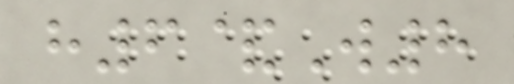h6&W8
